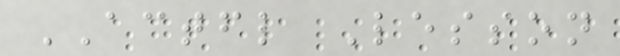ACTFL Lesson
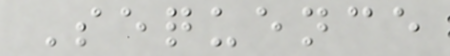Sequence
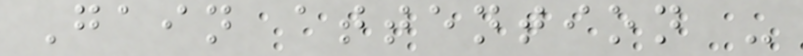Gain attention -
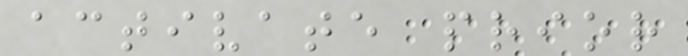activate prior
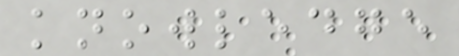knowledge
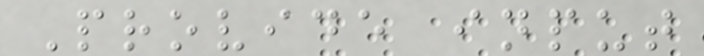Provide input
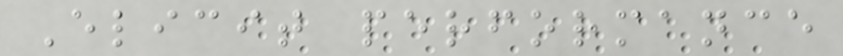Elicit performance
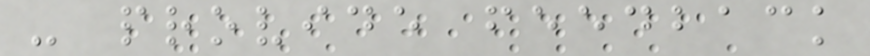- provide feedback
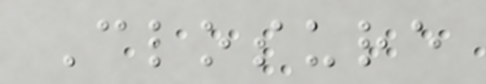Closure
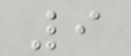9
